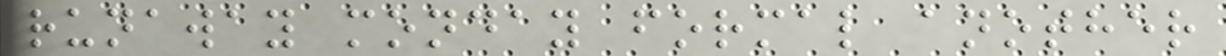runaway monday formal another
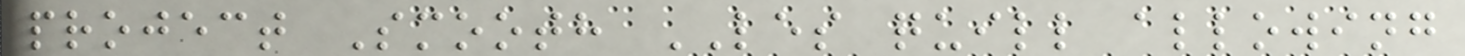project Smooth LES quill allowing
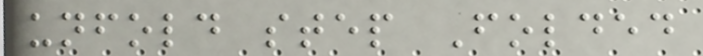unfold step Folded
